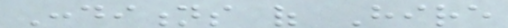Conditions of Hire
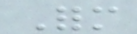Form
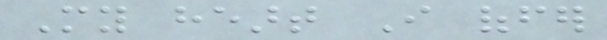My heart I offer
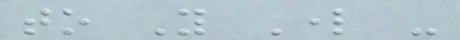to You Lord -
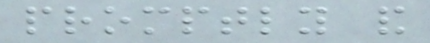promptly and
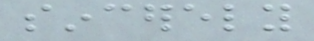sincerely
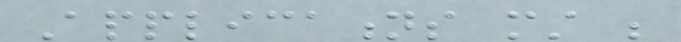Applications must be
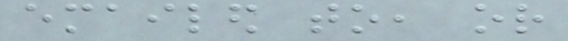emailed to, or
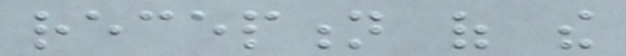reception of the
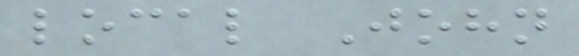local John
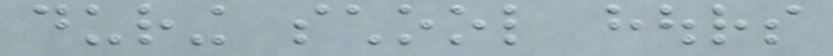during school hours
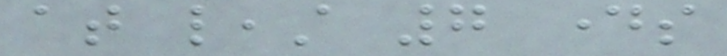at least 7 days
